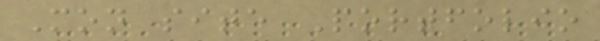Mon site Portfolio
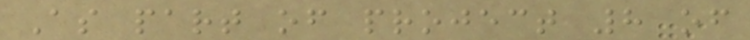As part of project 8 of
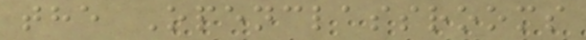the Openclassrooms
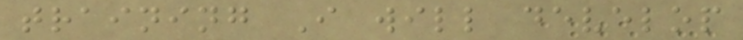training I will develop
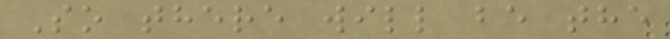So there will be the
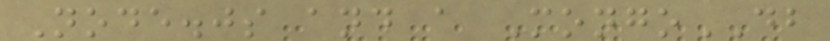Node.js and a MongoDB
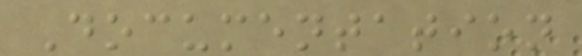Documentation
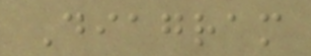Diagram
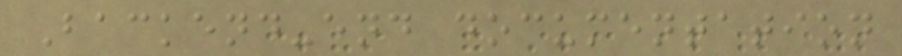Backend-end documentation
